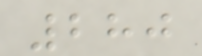280
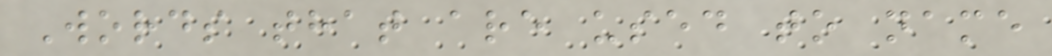Words that are used to name
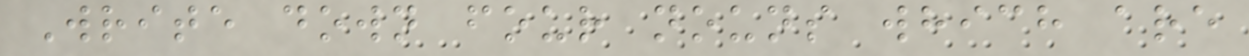Write down four nouns which are
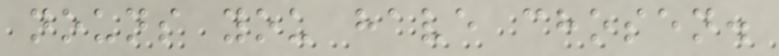nouns you have chosen.
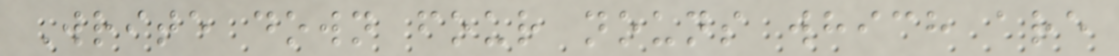Write down four nouns which are
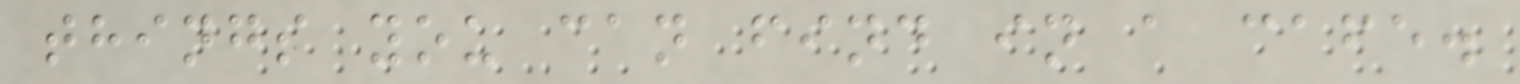things you can find in a cafe.
